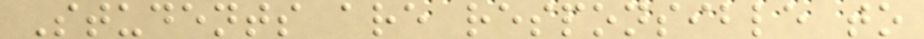Students are responsible to
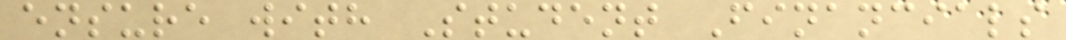ensure with Student Financials
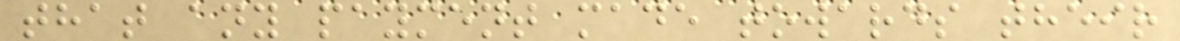that any payment made towards their
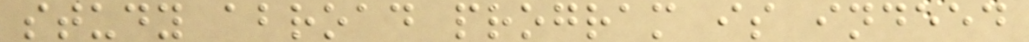study abroad program is indeed
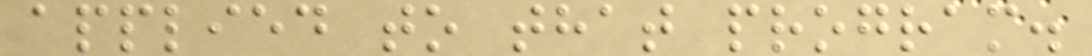applied to that program.
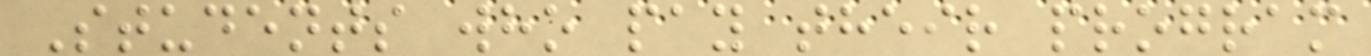Students who pay their program
